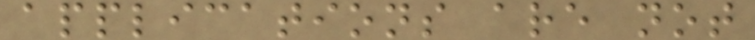applications are not
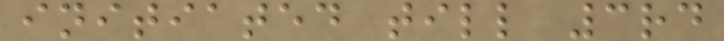initiated till 3rd
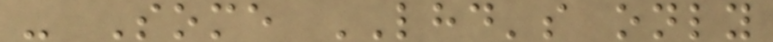- Some LHD's only
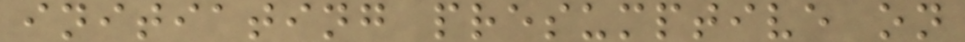initiating presumptive on
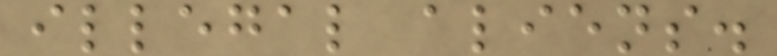illegal aliens.
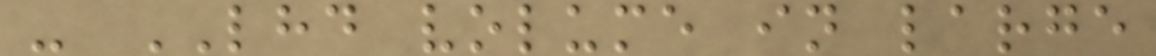- LHD volume in large
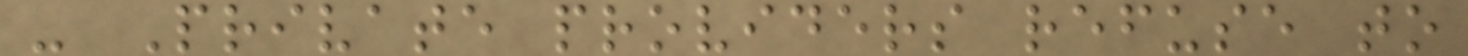- Private providers refuse to
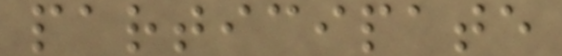participate
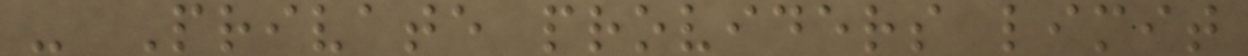- Private providers limit
